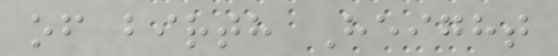of birth Height
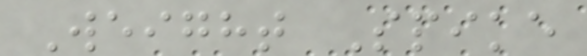Weight Spike
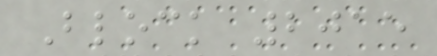Block 2015
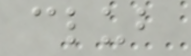club
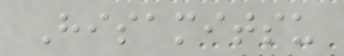Hisamitsu
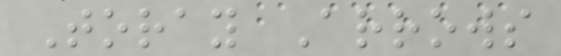Toray Arrows
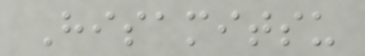Hisamitsu
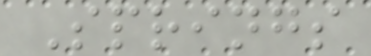Springs
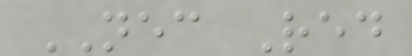NEC Red
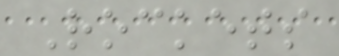Rockets
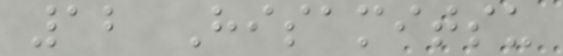12 Hisamitsu
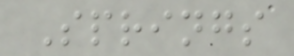Springs
